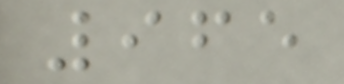965
